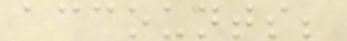accounts;
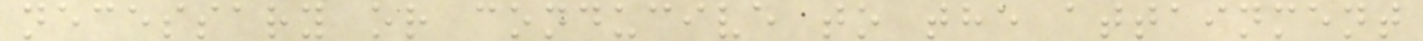necessary or conducive to the attainment
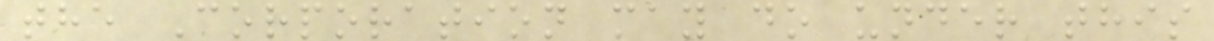the Corporation may do under this
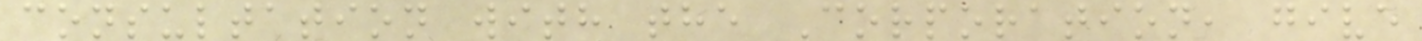consultation with the Corporation, give
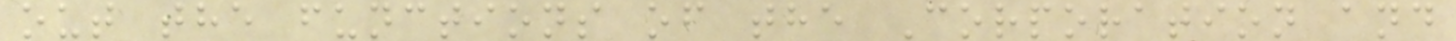out the functions of the Corporation and
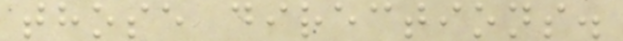those directions.
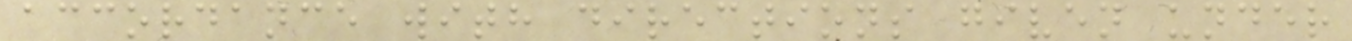accordance with directions given under
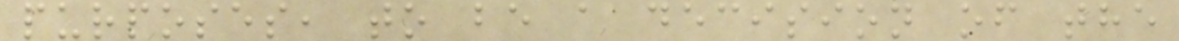purposes, to be a decision of the
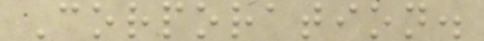Corporation.
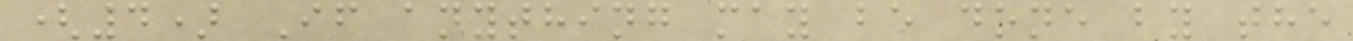(4) If anything may be done by the
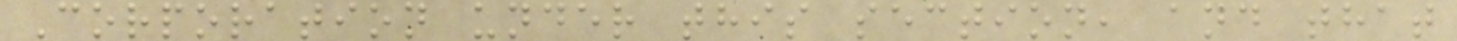Corporation under this section, and that
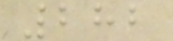282
